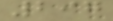297
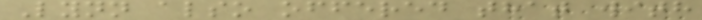Lynn also offered that with
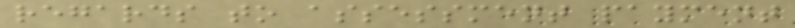regards to assessment payment
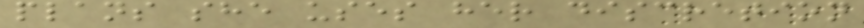plans she uses her discretion
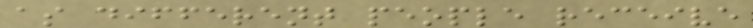as different people receive
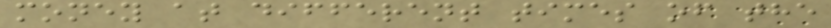money at different times of the
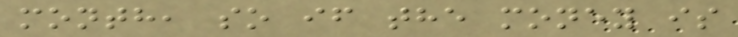month, so if the money is
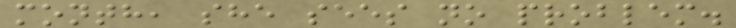month, she sees no problem.
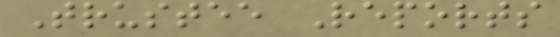Trustee Reports
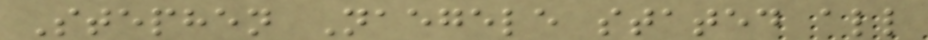Stephen Naegele stated all
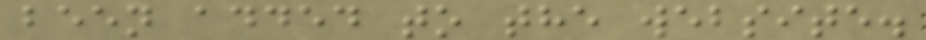been added to the website.
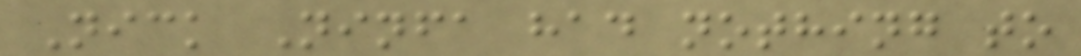Nick Ninfa had nothing to
